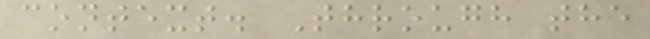context. Through the
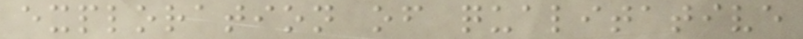exploration of qualitative
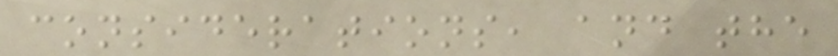considerations, and the
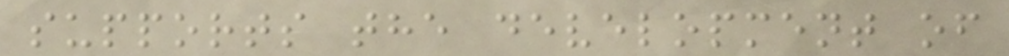supports the development of
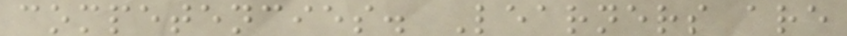competencies. Learners are
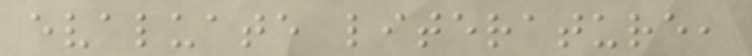evaluate literature,
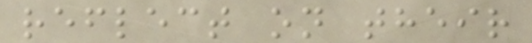reflect on their
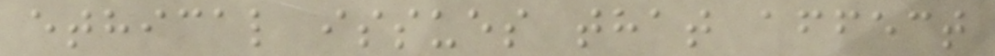ethical issues that affect
